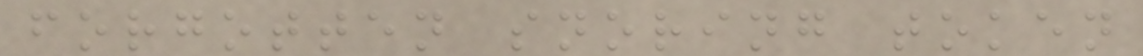forgotten snoring token
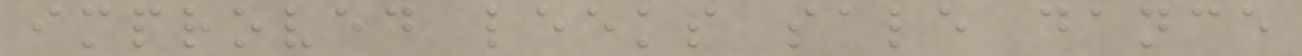improved leeks sale dance
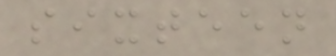sixteen
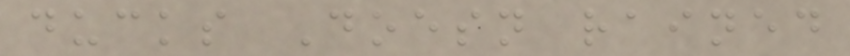ducks Doesn rained
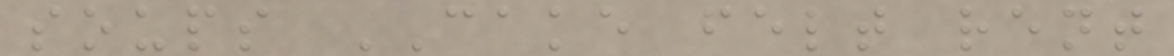soups CAKE felt rent
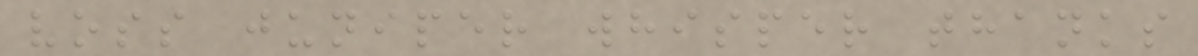voss juniper whisper thanks
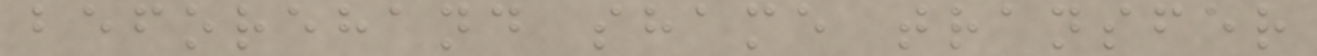beforehand shame transfer
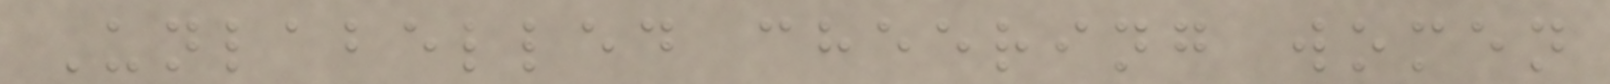Unlabelled cheering women
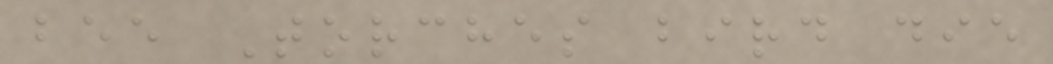bee Torches bird die
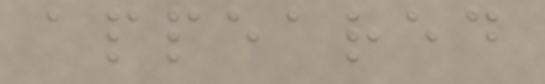appeared
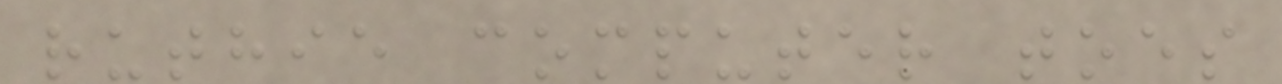ruthie computer toes
